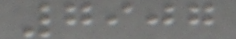7907
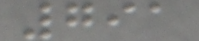791
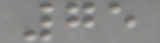75
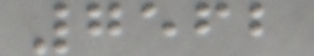7562
